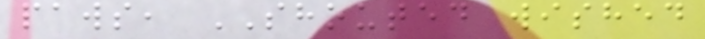paws, SHOUTED wished
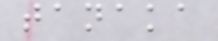tanaka
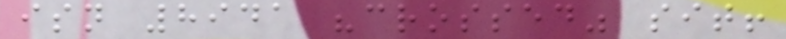isn 8941 "crossed" sit!
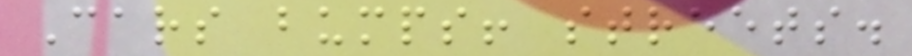Cars bumps! streets.
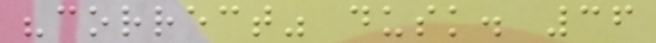"correct" dusk. 36
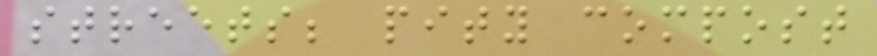streets; pity compost
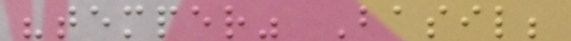"temper" Basil;
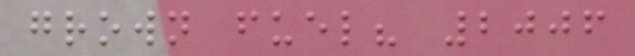grown fuel? 2006
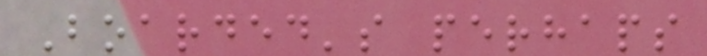Boarded's perhaps
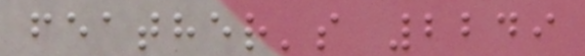feather's 2249
